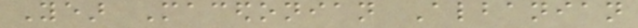Year Macedonian Albanian
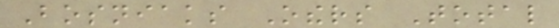Bosniaks Others Total
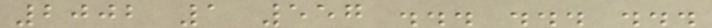2002 1 557 ... ... ...
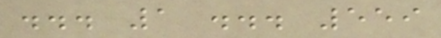... 1 ... 559
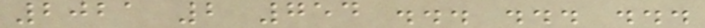2021 2 754 ... ... ...
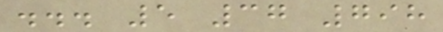... 5 37 798
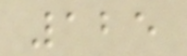125
